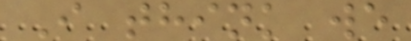I think we
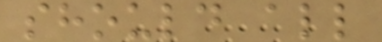should all
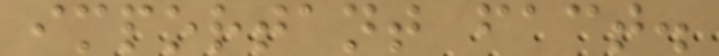important fact.
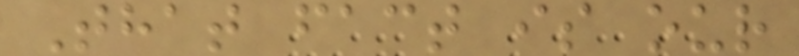That fact is our
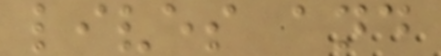lives and
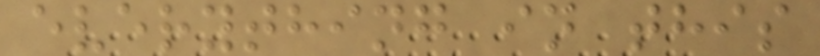everything in this
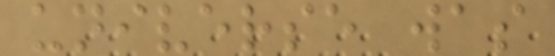universe was
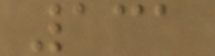131
